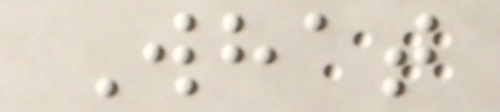What
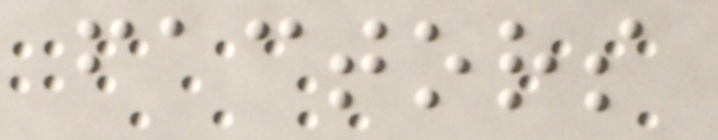factors
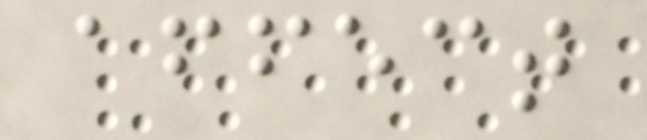affect
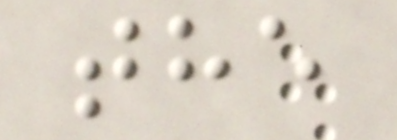the
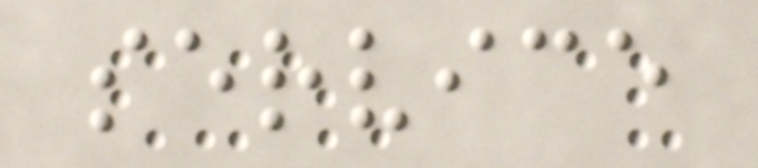service
